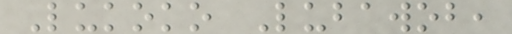Lukoko Lubawob,
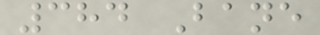384 Bane
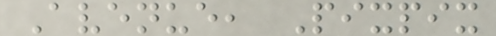Avenue, Pixpix
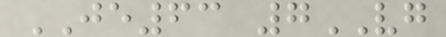JE63 7VG
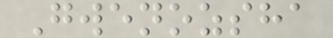Gwenozsha
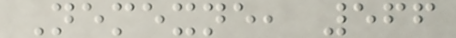Nemexne, 566
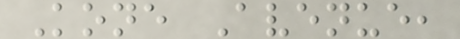Kone Avenue,
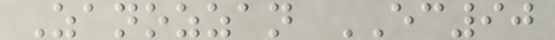Zanozzan EC90
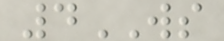4WS
